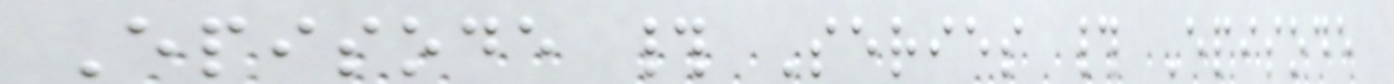Episode # Series # Episode
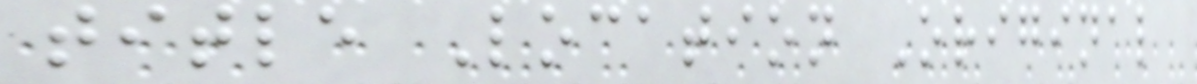title Location Original
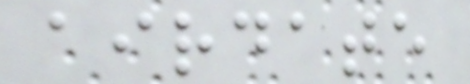airdate
